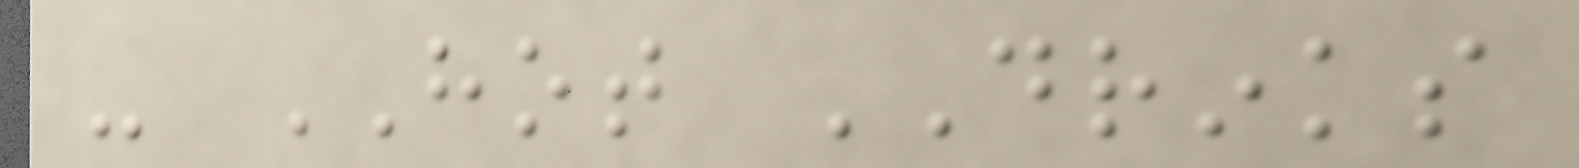- HOT DRINKS
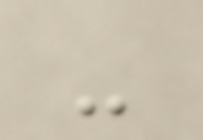-
